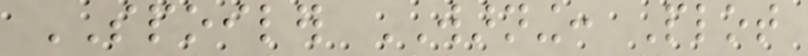SPOILER WARNING: Plot
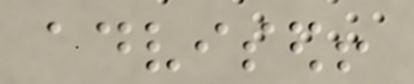advised!
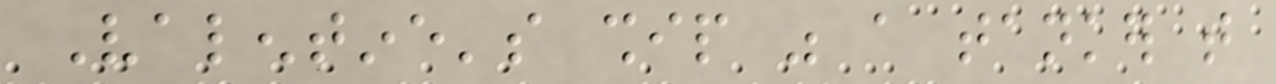Valentine's ship was a tanker that
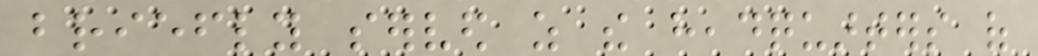briefly served as the headquarters of
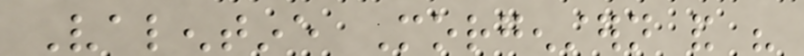Valentine Morgenstern and his
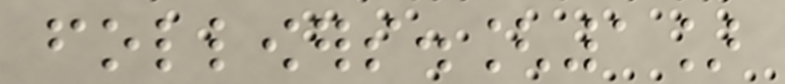followers.[1]
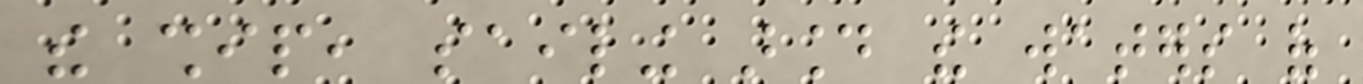the ship, sailing around the waters of
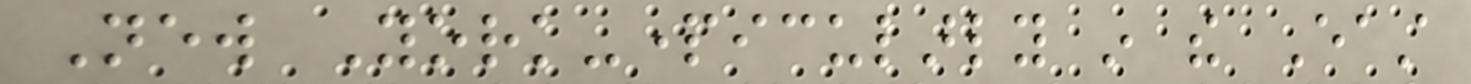New York-particularly in the East
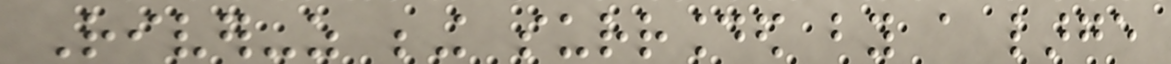River-as being surrounded by a large
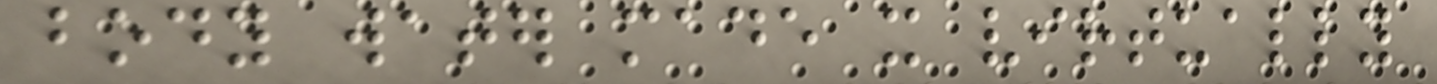body water made it virtually
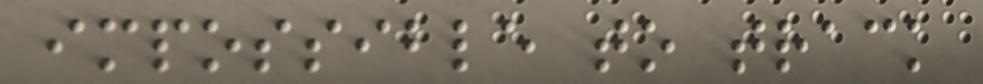impossible to track
